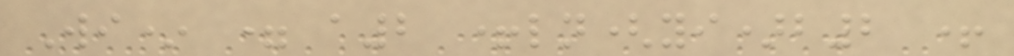Wi* = a2 +ln(yi)b2 +
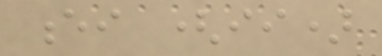ei (ii)
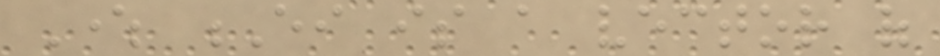Where Ei is a vector of
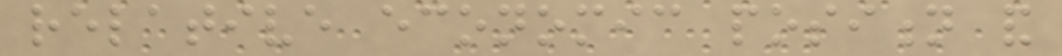relative economic position and
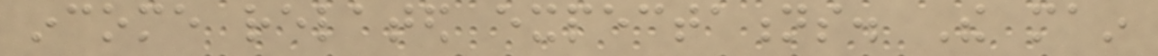income related expectations. The main
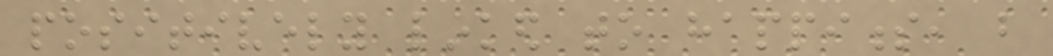positively linked to happiness, but
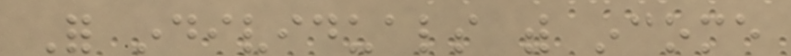For individuals with income
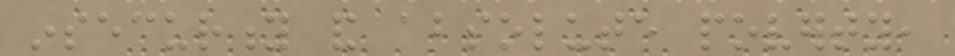insecurity and absolute poverty,
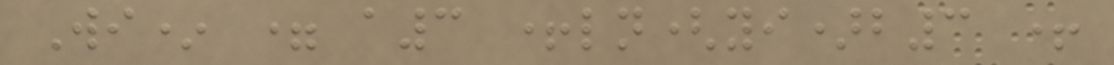Wi* = a3 +ln(yi)b3 +
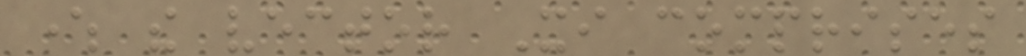where the vector Xi comprises
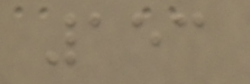153
